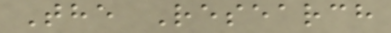The Research
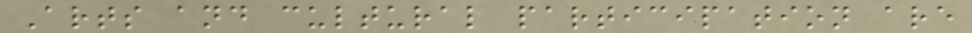Arts and cultural participation are
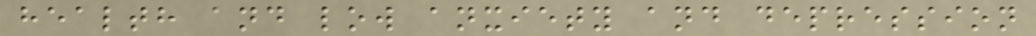health and low anxiety and depression
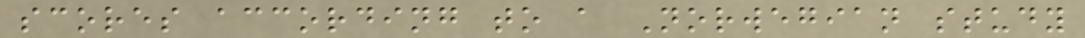scores according to a Norwegian study
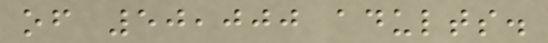of 50,000 adults.
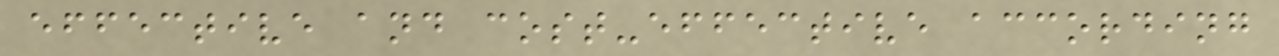effective and cost-effective according
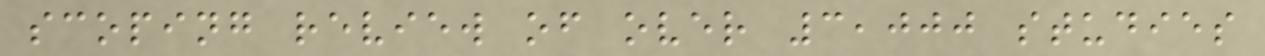scoping review of over 3,000 studies
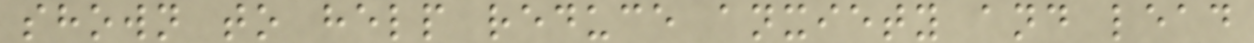shown to help reduce anxiety and lead
